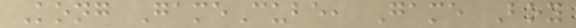Kong GameCube, Game Boy
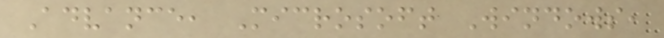Advance, Microsoft Windows,
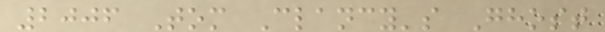2006 Tom Clancy's Ghost
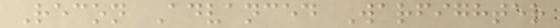Recon Advanced Warfighter
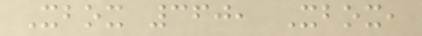Xbox 360, Xbox,
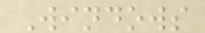Windows
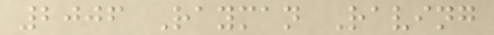2006 Rayman Raving
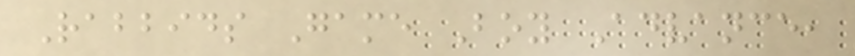Rabbids Game Boy Advance,
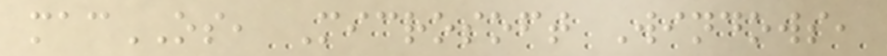macOS, Microsoft Windows,
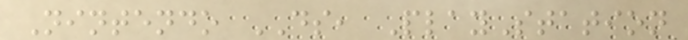Nintendo DS, PlayStation
